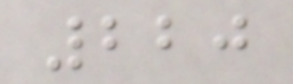220
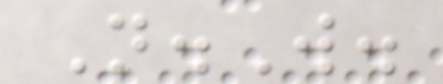N.W.
